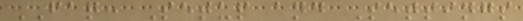FAQ: Setup and Settings
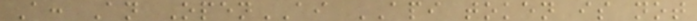A: An OpenAI API token is not
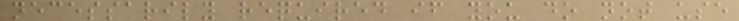necessarily required if you do not use
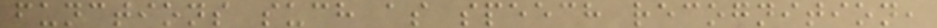functions such as speech recognition,
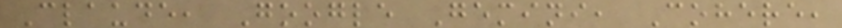Claude, Google Gemini, Cohere,
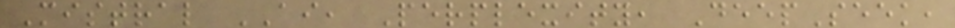Mistral AI, Perplexity, DeepSeek,
